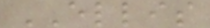ELLIS
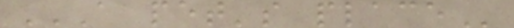A PET'S PLACE
